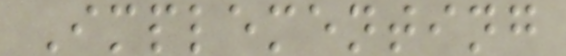Implementing
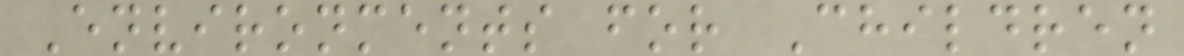Environments for Children
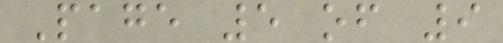Page 5 of 9
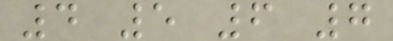4 5 6 7
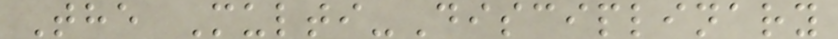The Multi-Disciplinary
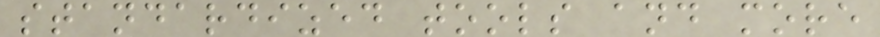standardized tools and more
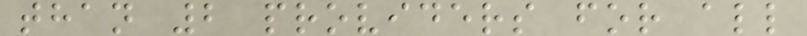than 2 providers for all
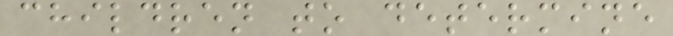children to determine
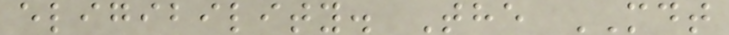eligibility. The MDT
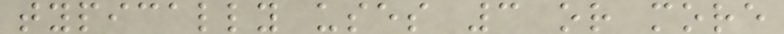typically uses 3 or more
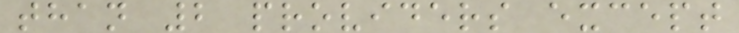than 2 providers except
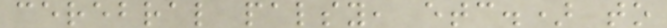cerebral palsy, etc.) to
